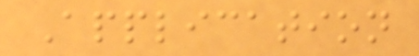Application
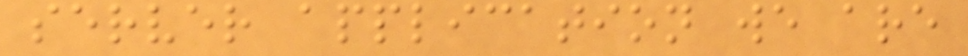server application we are
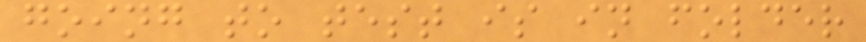going to test is in folder
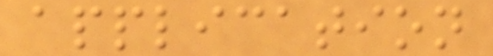application
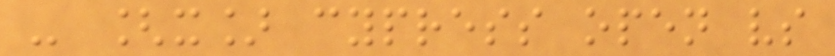- [x] cypress open vs
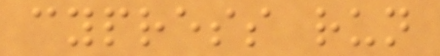cypress run
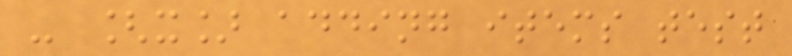- [x] adding items test
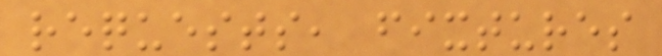requests, fixtures
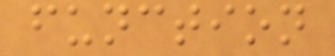function
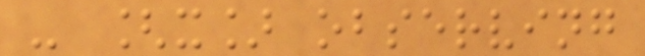- [x] observing
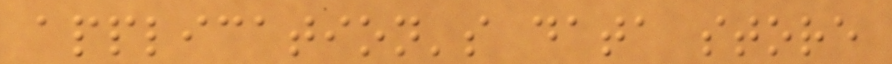application's data store
